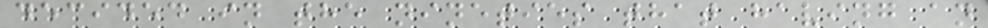decided in the nineties that having an
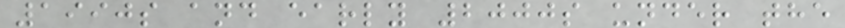1990s and early 2000s under the
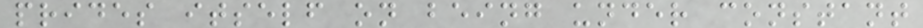prides itself on being under constant
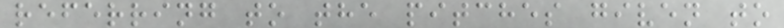referring to the pitches given to
